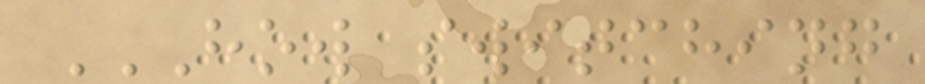HOW SWITCHING
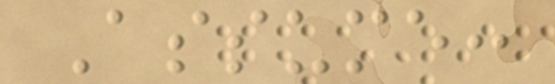Assume:
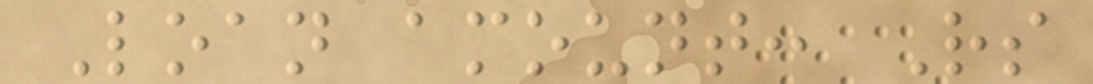Loan amount: Rs
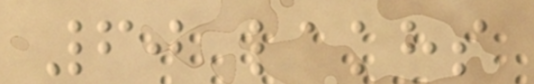60 lakhs
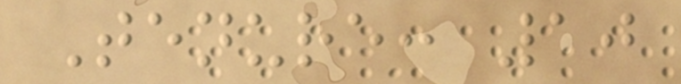Tenure: 10
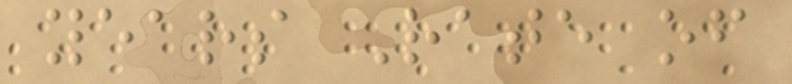years Rate of
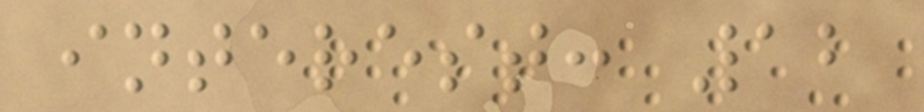interest: 12
